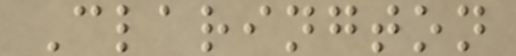Clarington
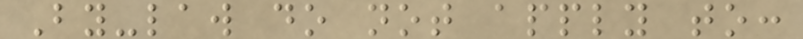By-law do not apply to:
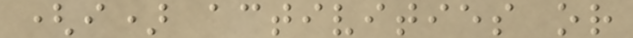(i) activities or
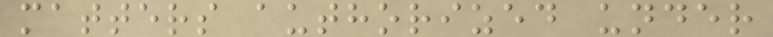matters authorized under
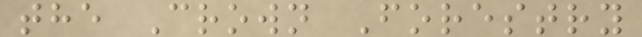the Crown Forestry
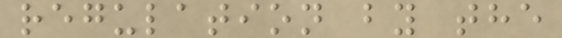regulation by the
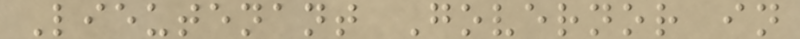Lieutenant Governor in
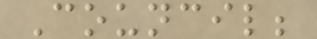Council;
